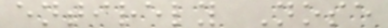entirely Nose
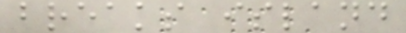breaks island
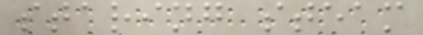staring steam
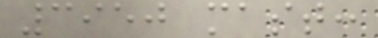3950 mast:
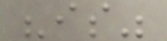"is"
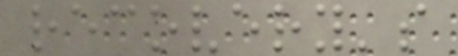recovery's
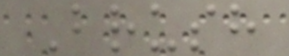Brush
